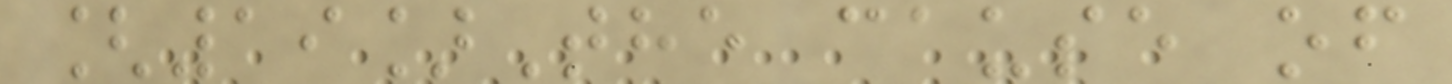[19]The cause of
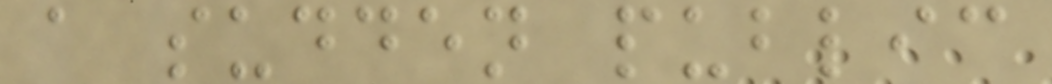a sudden public
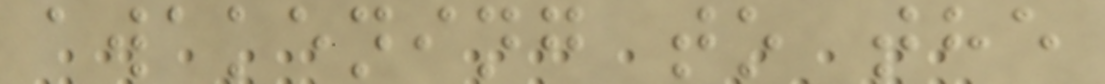awakening to the
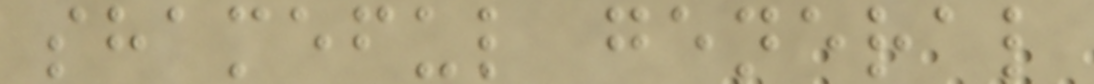shameful general
